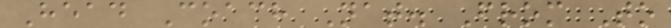Head Coach Nat. From To
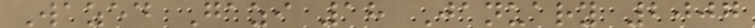Wazed Gazi 18 January 2007
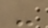-
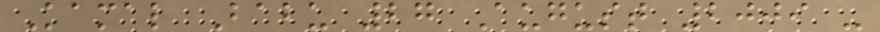Kamal Babu 27 August 2009 -
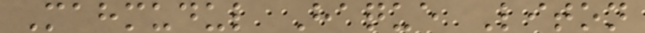Mahmudul Haque Liton
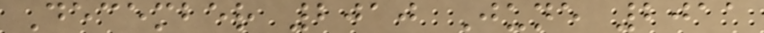December 2010 June 2011
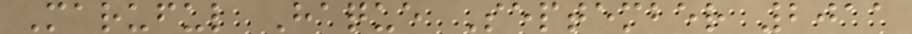Maruful Haque September 2011
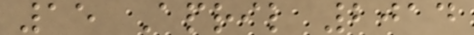15 April 2014
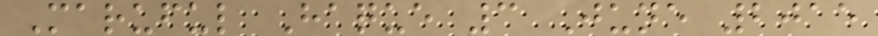Maruful Haque 3 June 2015
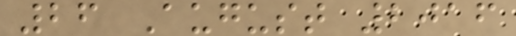26 August 2016
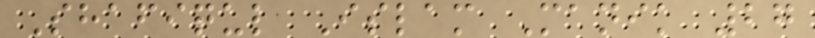Shafiqul Islam Manik 27
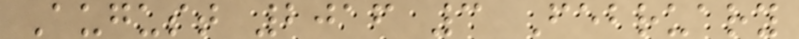August 2016 3 February
